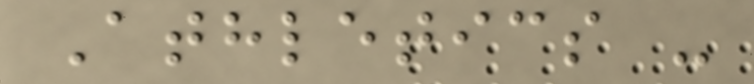Athletics -
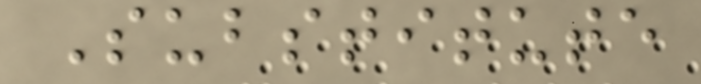Substitute
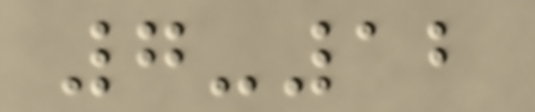7-12
